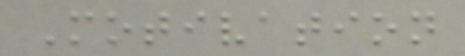Motivation
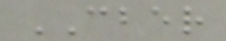CBER
